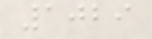1029
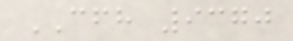CFH 9370
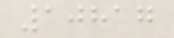10817
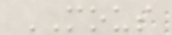MOUS
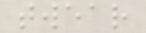twear
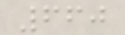660
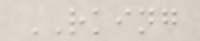RKING
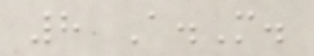8 A.M.
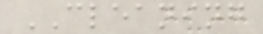CLEANING
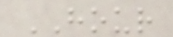HOUR
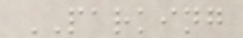PARKING
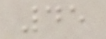45
